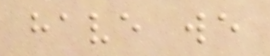have we
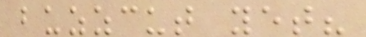buzzcut yet?
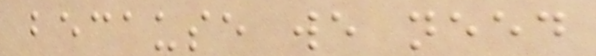because we need
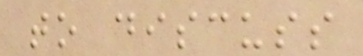to discuss
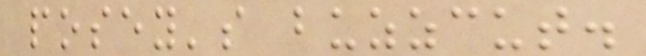posey's buzzcut.
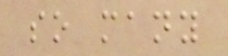so many
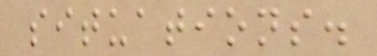situations.
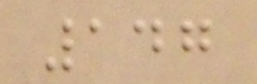147
